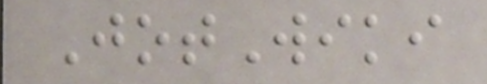JotWiki
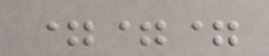===
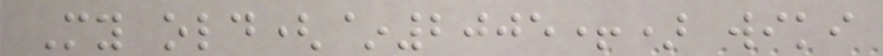My old(~2005+) wiki
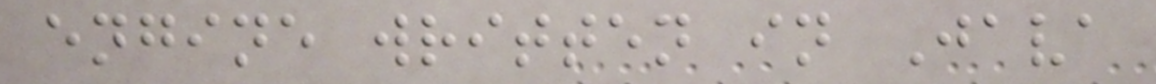engine written in Java
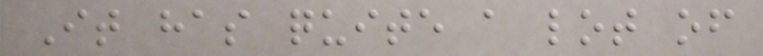It has quite a lot of
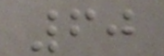60
